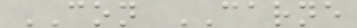CON CARNE
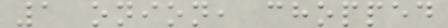1 onion, chopped
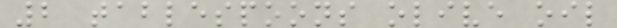2 tablespoons olive oil
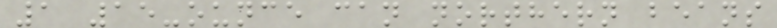1 15-ounce can northern beans
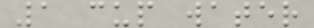1 cup water
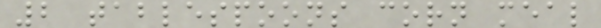2 tablespoons corn meal
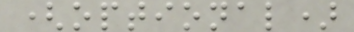(optional)
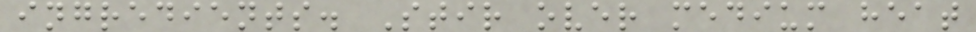ingredients. Stir over medium heat
